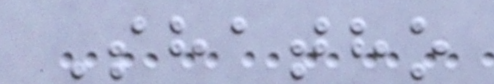Shatho
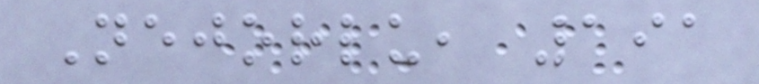Nejorlu, 191
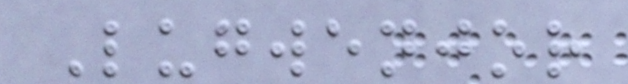Lugwenjor
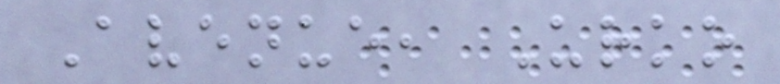Avenue, Urko
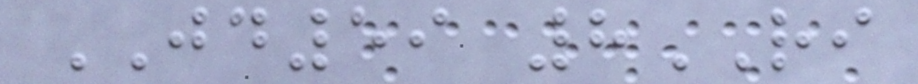JD59 8RI
